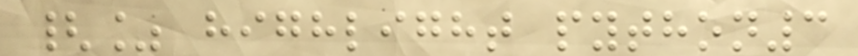{% highlight python3
